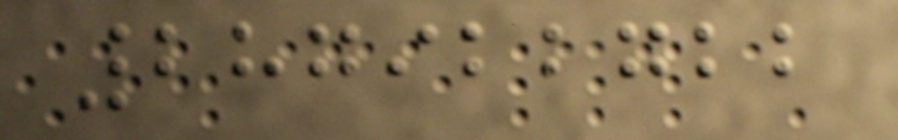287922722
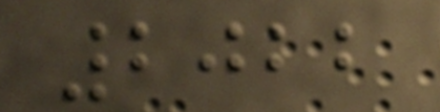2022
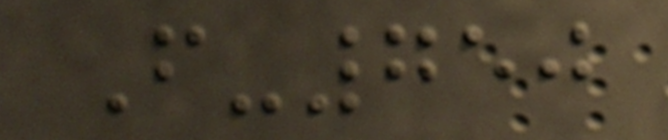F-750
